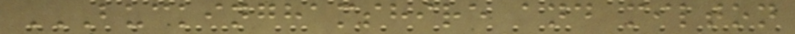BUCKINGHAMSHIRE AND MILTON
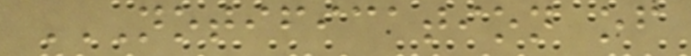NOTIFICATION OF
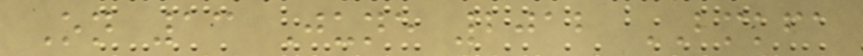On 13 June 2012 BMKFA
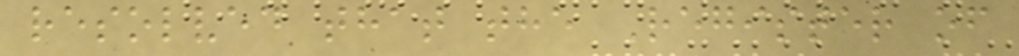resolved that the Register of
